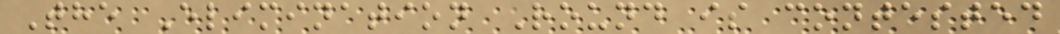The Elimination Round is contested
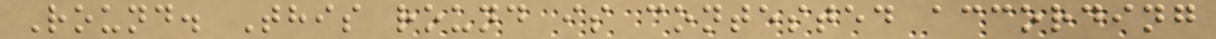Round. This round is contested according
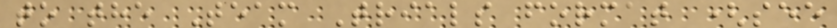to the Team Trials format (see
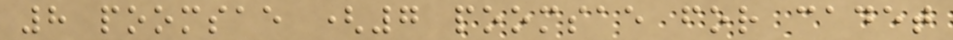8 poomsae (7 poomsae for cadet
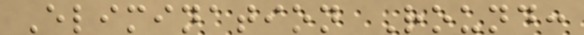Elimination Round:
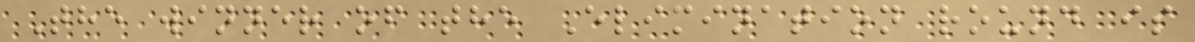The winner of the Elimination round is
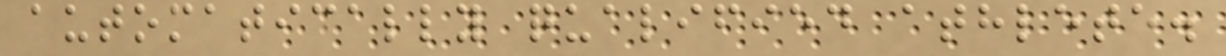automatically qualified athlete.
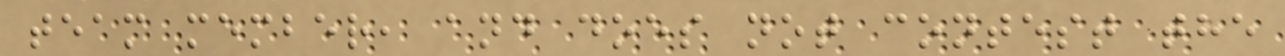team member, and does not contest the
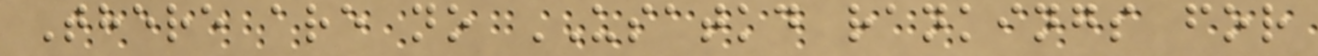There are no USATKD rankings for
